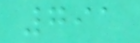791
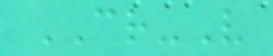CR-V
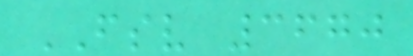FSV 3670
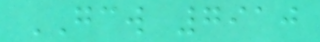GCW 7910
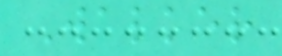Walker
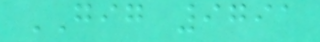GIG 9791
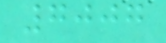7007
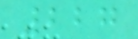227
